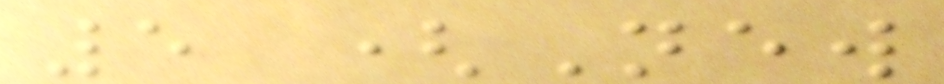5 (New
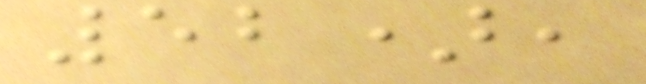52),
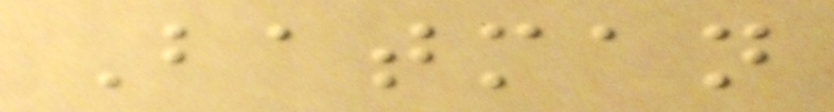Batman
